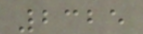2325
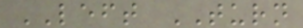LEFT TURN
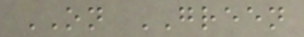ON GREEN
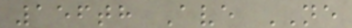156th Ave NE
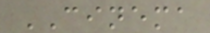CINEMA
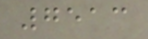7513
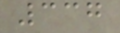337
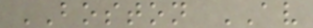BOSTON AV
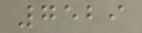7529
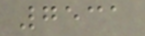7531
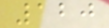120
